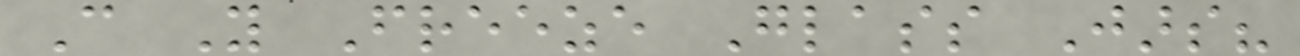Can You Freeze Glass Jars?
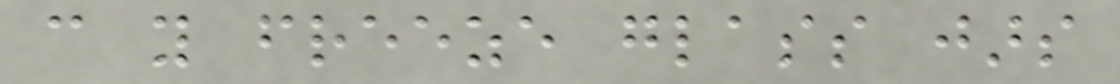can you freeze glass jars
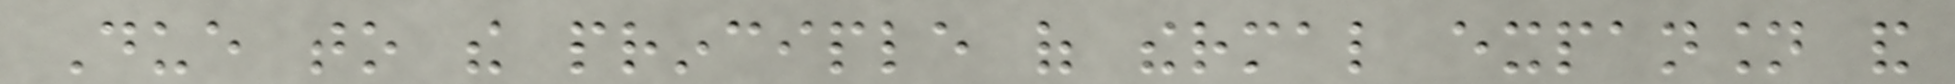Due to the principle of thermal expansion and
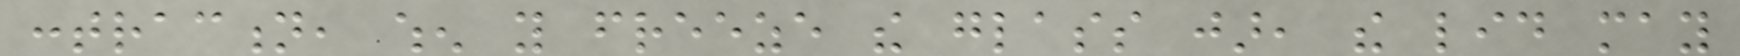contraction, when you freeze the glass jar, the lid may
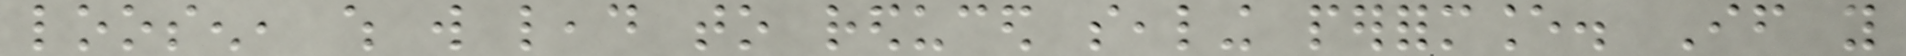loosen, which will lead to reduced sealing performance. If you
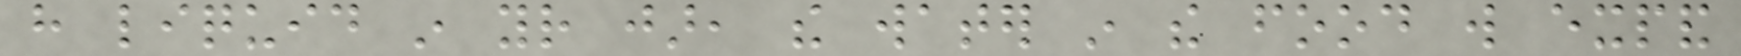have liquid in your jar, the water in the food will expand
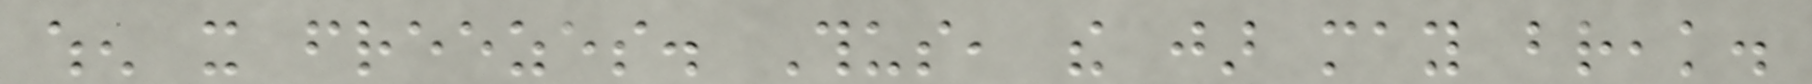when it freezes. Thus, the jar may break.
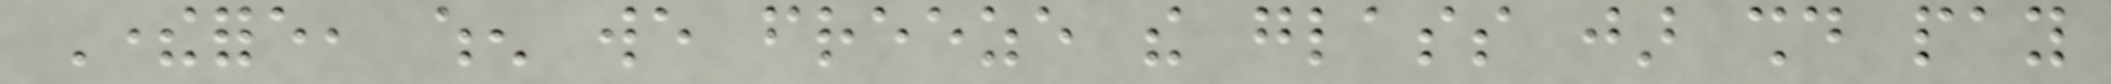Therefore, when we freeze the glass jar should pay
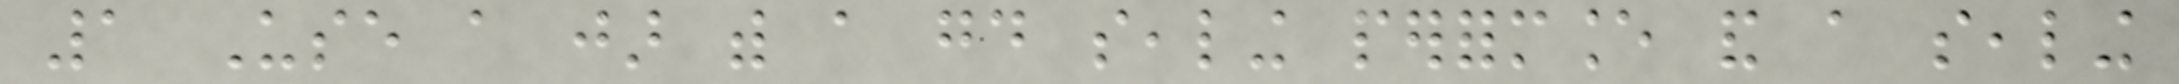1 Use a jar with a good sealing performance and a sealing
